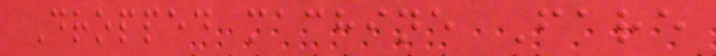Dropped machine Fare
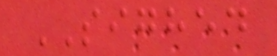SIGHED
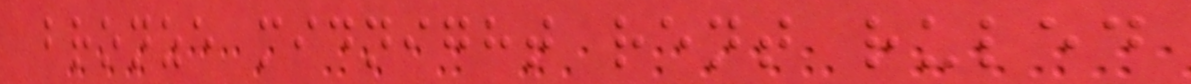bronze midnight rent ruled
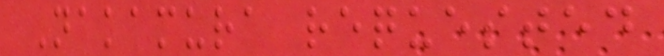Nakamura requested
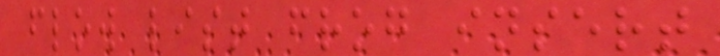flow list frog insert
